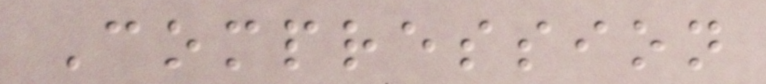Compression
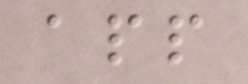app
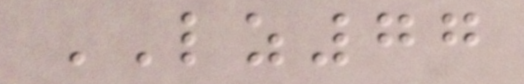LZ77
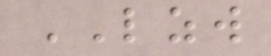LZW
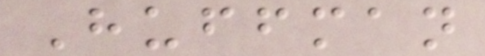Huffman
